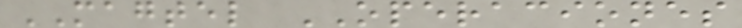MAGTEL OPERACIONES
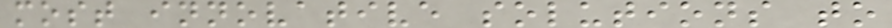most innovative solutions to
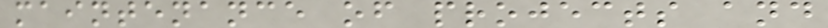maintenance of projects and
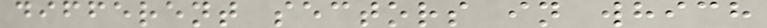different sectors in which
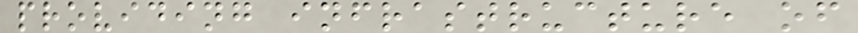providing infrastructure of
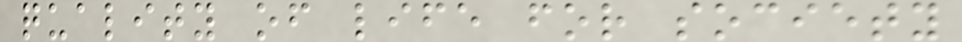quality of life for society
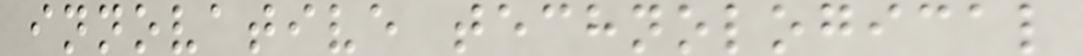innovative technological
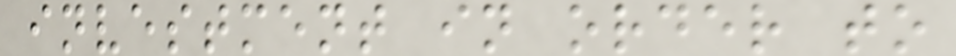investment in order to
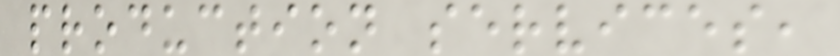production services,
